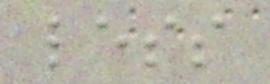less
